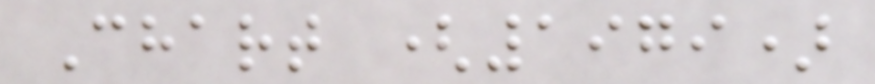Chart (1979)
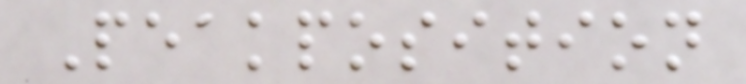Peakposition
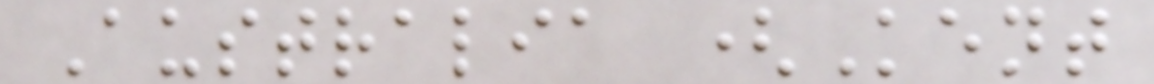Australia (Kent
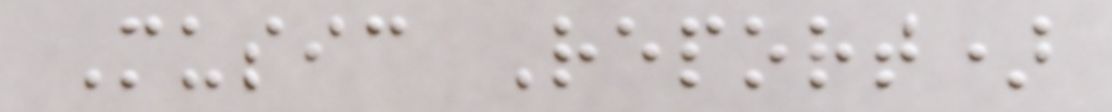Music Report)
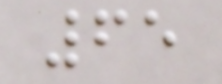65
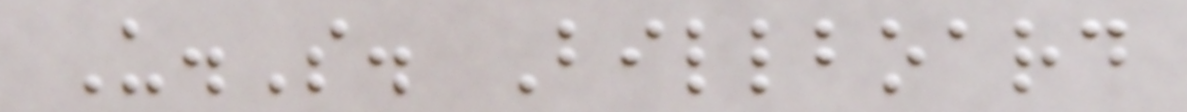U.S. Billboard
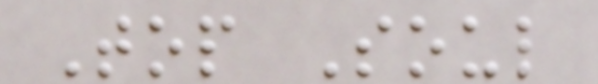Top Soul
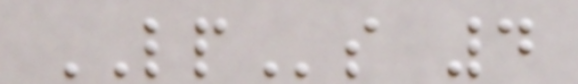LPs 4
